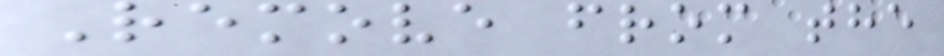Remove from the
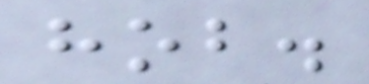hob.
